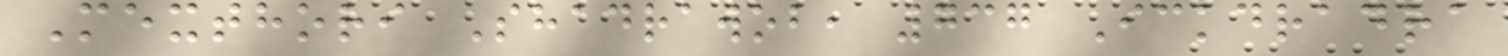Mexthori Shadrawob, 737 Ickdradra
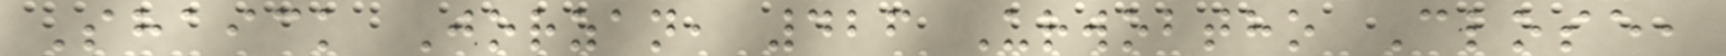Shaick Jorzan, 426 Urwobtho Close,
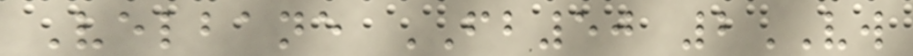Velbane FB50 2VW
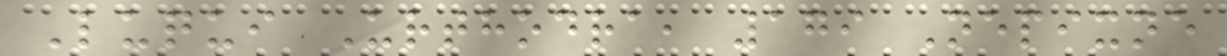Luqui Urthodra, 179 Nepixne
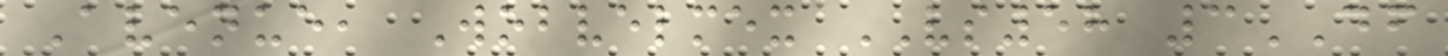Avenue, Wobvelmex VS58 3DF
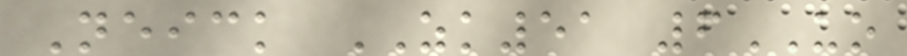Neick ZK51 6UO
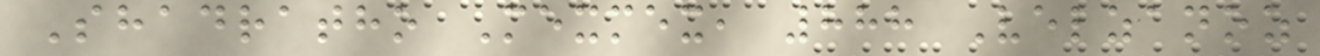Shadratho Mexmex, 888 Velzanoz
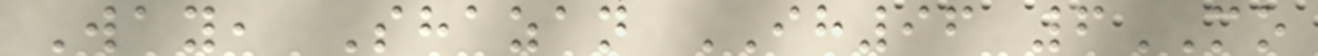Way, Shazan IH96 6MO
